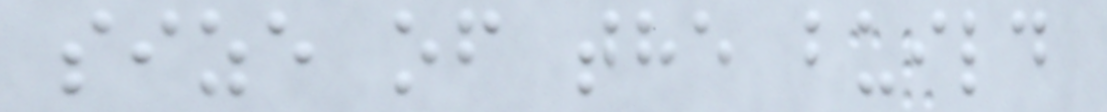size of the build
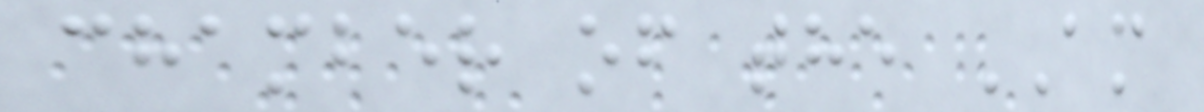chamber of the AM
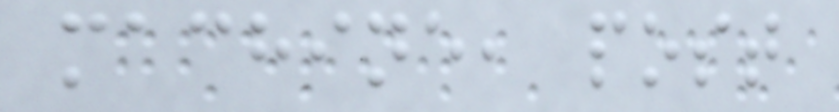machine, post
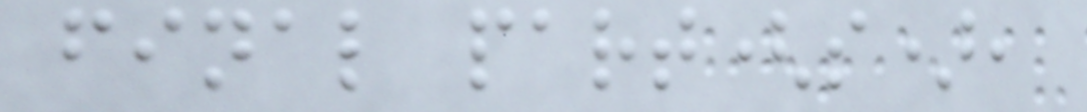final part(s),
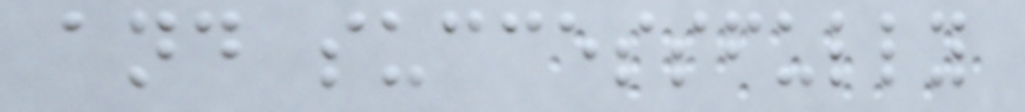and successfully
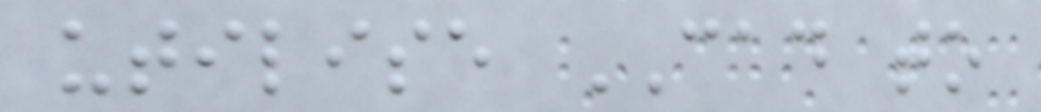utilise CAD to
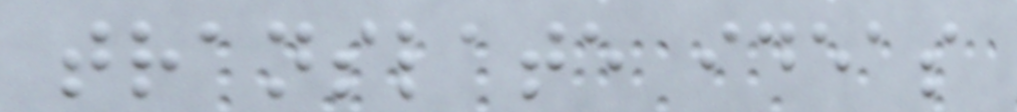translate ideas
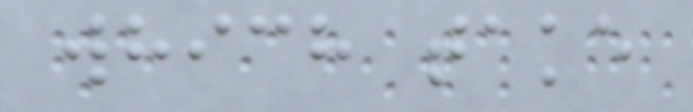which take
